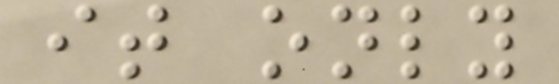it only
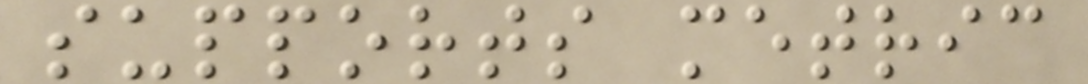supports metric
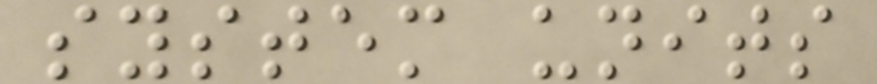system units
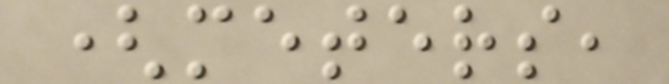(meters,
